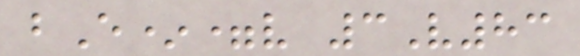bE*=v 3V83
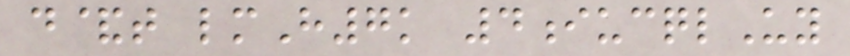d&t lmH7k 4iucqlUy
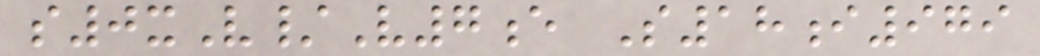s0xV/V7e S18i979
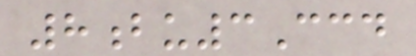8bu3Ccd
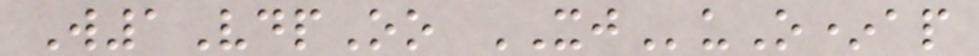W1VdpOo XJuO*ap
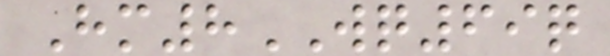Hm8WQ69q
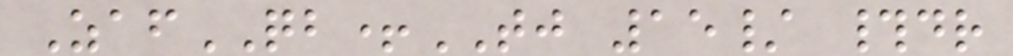ZafQB+TJ 15/ #dr
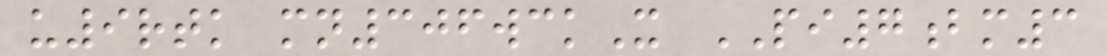u9rtk mn306wckX PI7bm3
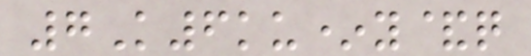7K6ku*y&q
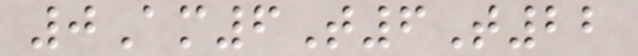0Am6T6T22
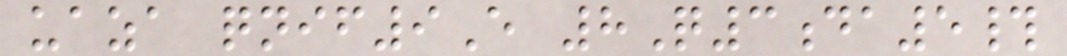uaza qnif9E 8Q3da5#
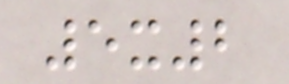5x2
